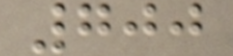700
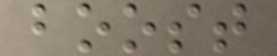boost
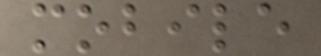mobile
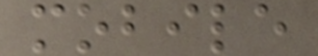mobile
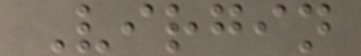Virgin
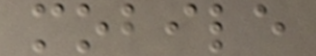mobile
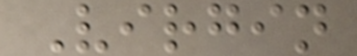Virgin
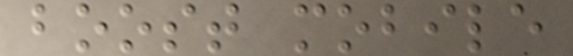boost mobile
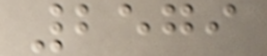2579
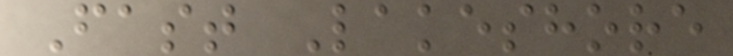Fast Lakeshore
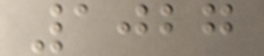1027
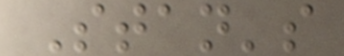Stan's
